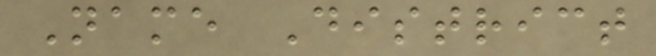Name District
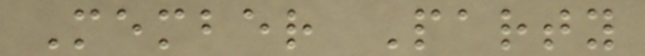Member Party
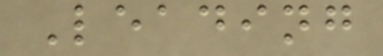Leading
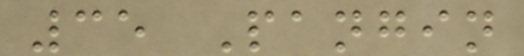35 Pangin
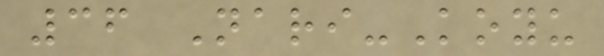36 Nari-Koyu
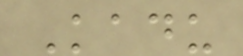Kadu
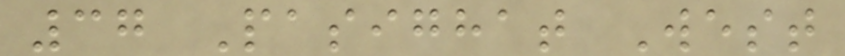37 Pasighat West
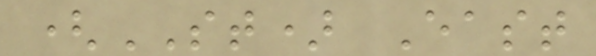(ST) East
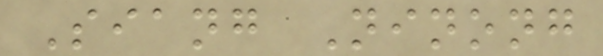Siang Ninong
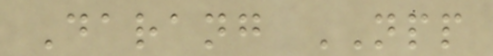Darang NPP
